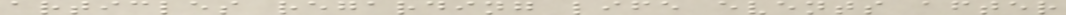articles regarding life events after
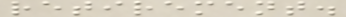retirement.
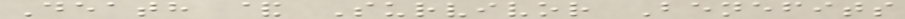Death & Survivor Benefits
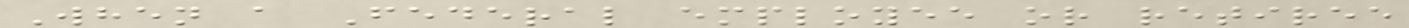When a Federal employee or retiree
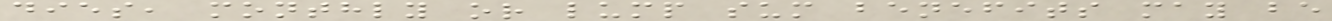dies, monthly or lump sum benefits may be
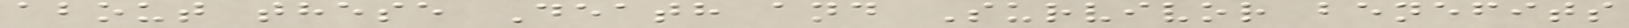about these Death and Survivor benefits
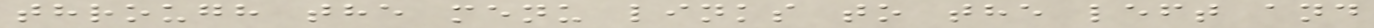through the menu links to the left and
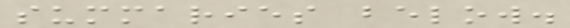summaries below.
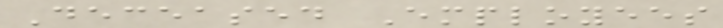Deceased Employees
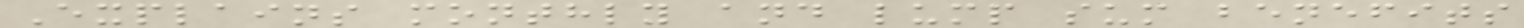Explains monthly and lump sum benefits
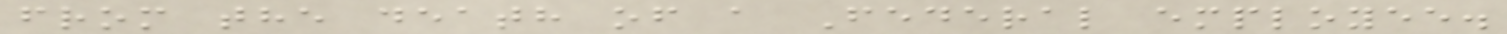from the death of a Federal employee.
